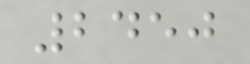2450
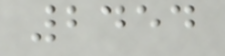2454
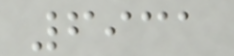6931
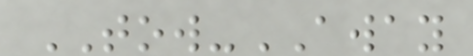TOW-AWAY
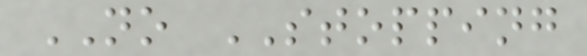NO STOPPING
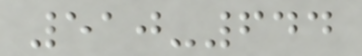510-644
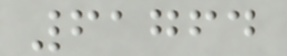61764
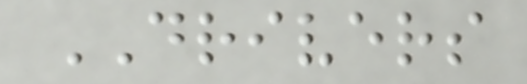DRIVERS
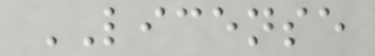LICENSE
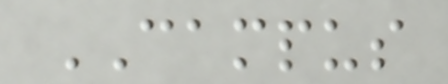CAMPUS
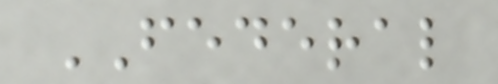FEDERAL
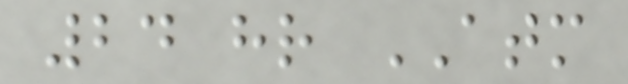24 hr ATM
